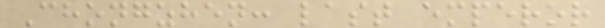Chongzhen: last emperor
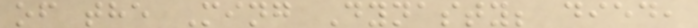of the Ming Dynasty; died,
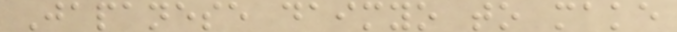Japanese daimyo to make
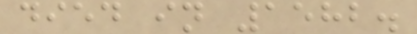died in 1582.
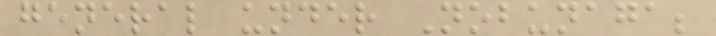general under Nobunaga;
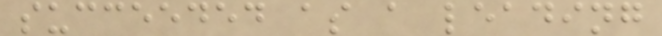succeeded as a leading
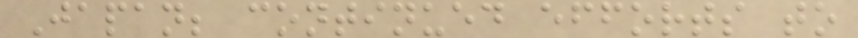Japan; continued efforts to
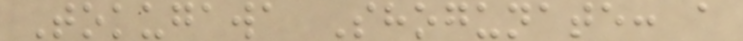Tokugawa Shogunate: a
